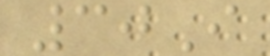30I
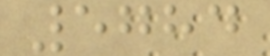5784
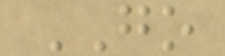GO
